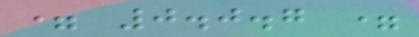= 0.0.7 =
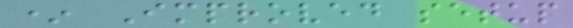* Improved setup
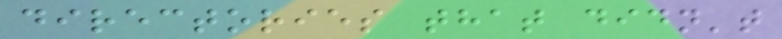directories that didn't
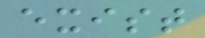exist
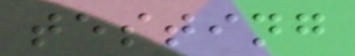testing
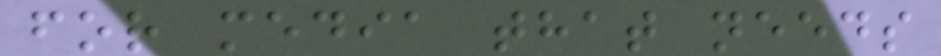for media that needs
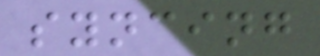syncing
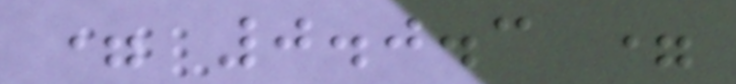= 0.0.3 =
